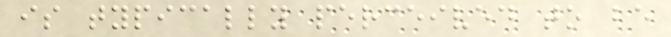is typically perceived to be
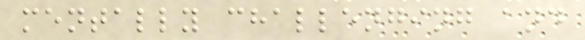mentally challenging and
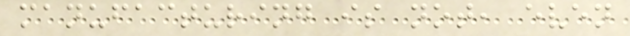manufacturing is not, even
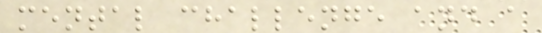mental challenge and a
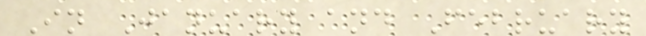In January and February
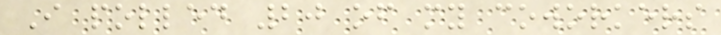I polled 20 of my coworkers
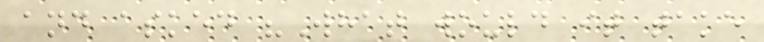and asked "What would it take
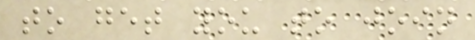to get you to join
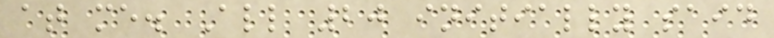at me. All 20 initially said
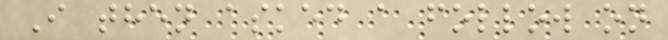I then asked a follow on
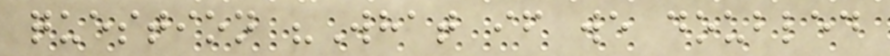question "What if we doubled
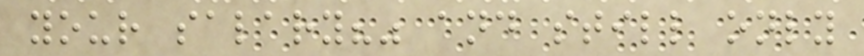your salary?" and still only
